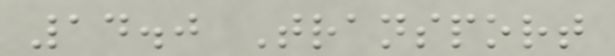14.0 Transport
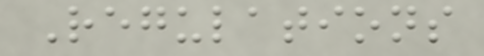Regulations
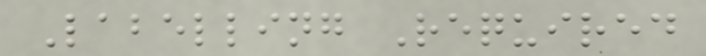Labelling Required
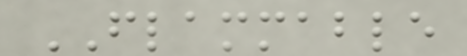FLAMMABLE
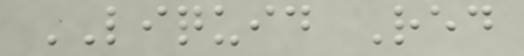LIQUID Red
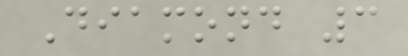Diamond 3
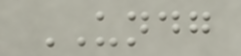UNDG
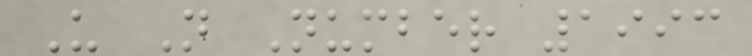U N Number 1993
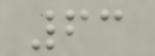63
